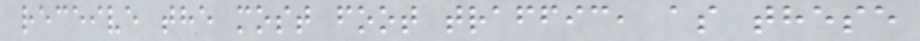receive the most foot traffic, as these
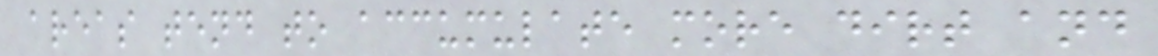areas tend to accumulate more dirt and
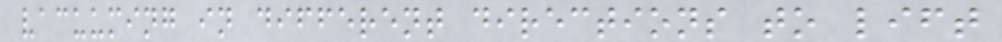vacuuming in different directions to lift
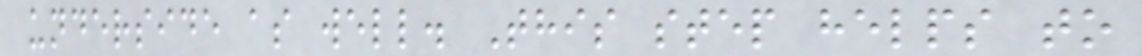underside as well. This step helps to
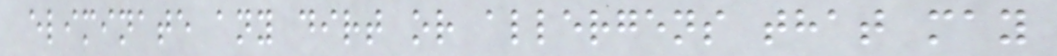eliminate any dirt or allergens that may
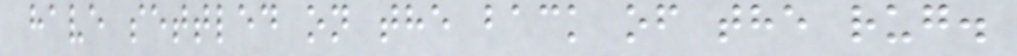have settled on the back of the rug.
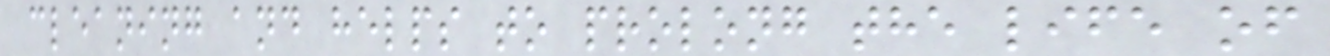cleaning and helps to prolong the life of
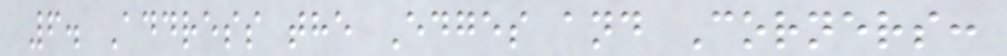6. Address the Edges and Corners:
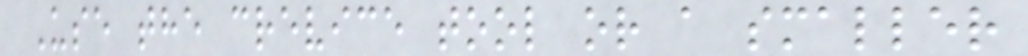Use the crevice tool or a smaller
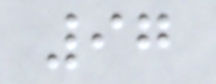97
